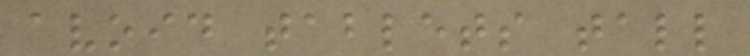avoid tablets tall
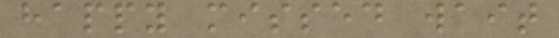happy missed wait
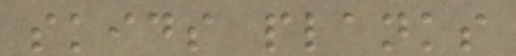skids planks
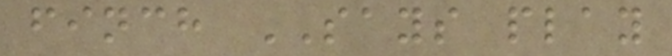finch SAYS play
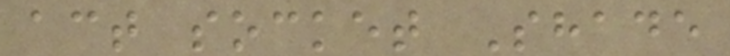act socket Shade
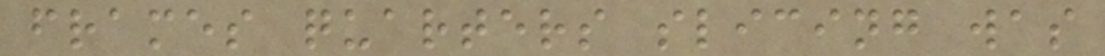frames quarters slicing was
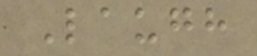Laugh
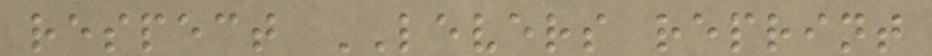respect LEVERS reprint
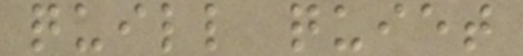quill quiet
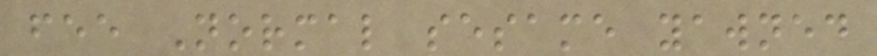fee Normal sesame yawned
